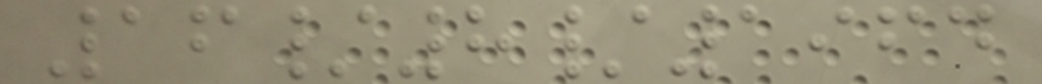16/8/1964
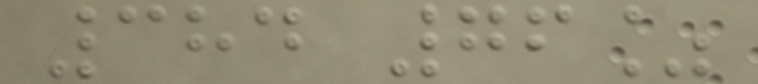384 76%
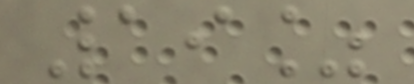19%
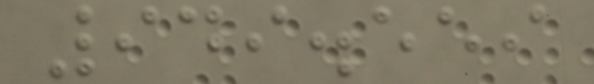949.559
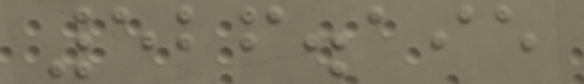526.195
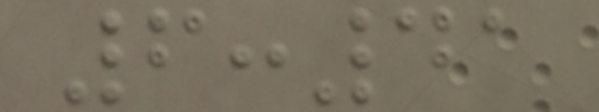6:41
